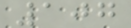107
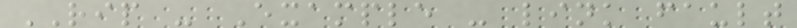RIP - Example - link fault
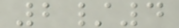2/4
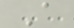A
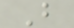B
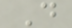D
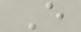E
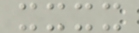xxxx
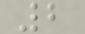2
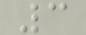3
